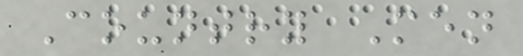Country Men
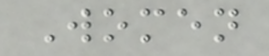Women
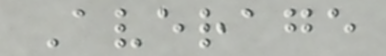Average
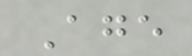Age
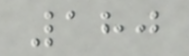180
